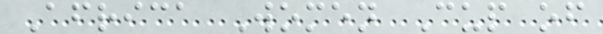Africa Women Cup of
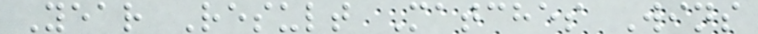Year Result Matches Wins
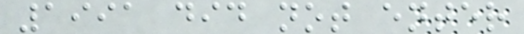1991 did not enter
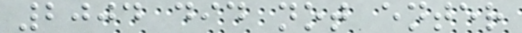2004 did not enter
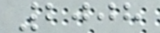2008
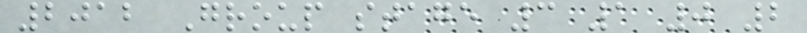2012 Group stage 3 1 0 2
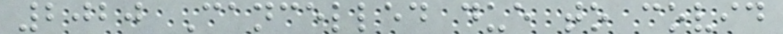2020 Cancelled due to covid
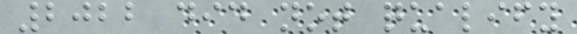2022 did not qualify
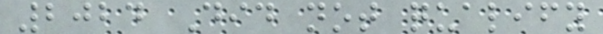2024 Did not qualify
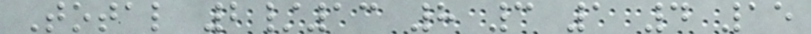Total 2/13 8 3 1 4 15
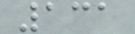131
